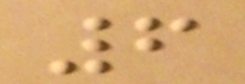6
